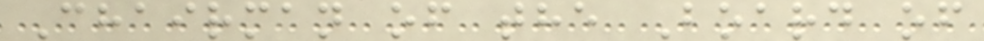Chairman of the Board of
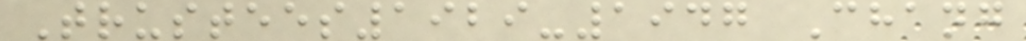Trustees1929-1947 Chang
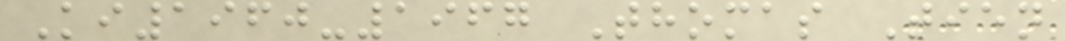Ki1960-1967 Thomas Tien
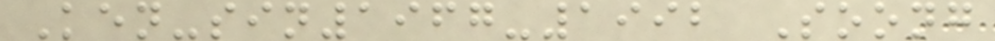Ken-sin1967-1992 Soong
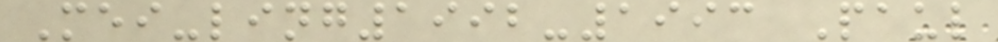Mei-ling1992-1993 Paul
